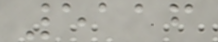5116
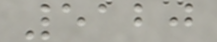5120
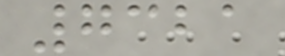7321
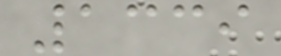1339
